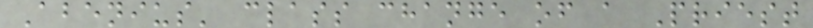Abenius' class change of a Priest
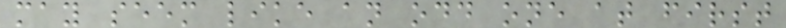may seem like an odd one at first
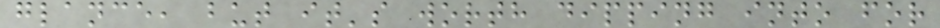glance, but it's worth dipping into for
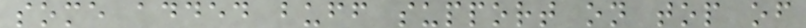some added buff support on top of
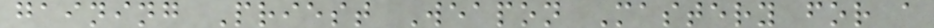gaining Priest Weapon Mastery for a
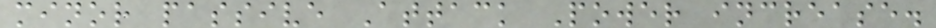minor passive Attack Power increase.
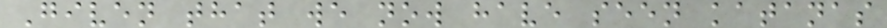Given that we now have seen katanas
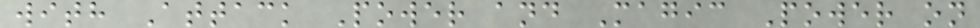with Attack Power and Magic Power on
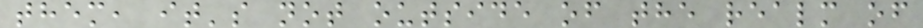them, it's not outside of the realm of
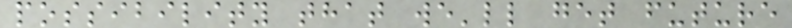possibility that we'll get future
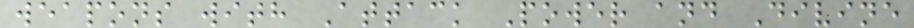weapons with Attack Power and Divine
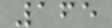165
